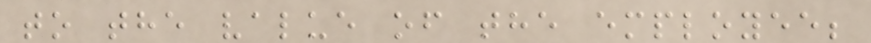to the value of the employee;
